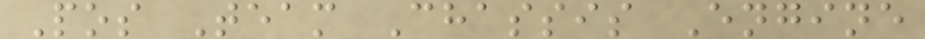Pos Team Chassis Engine
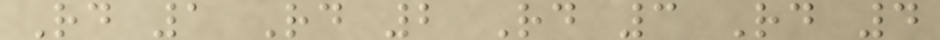Rd 1 Rd 2 Rd 3 Rd 4
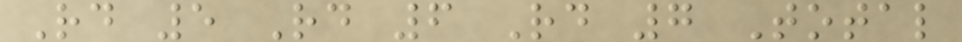Rd 5 Rd 6 Rd 7 Total
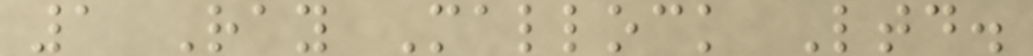1 Ray Mallock Ltd.
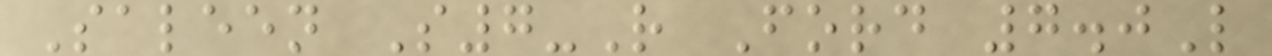Saleen S7-R Ford 7.0L
